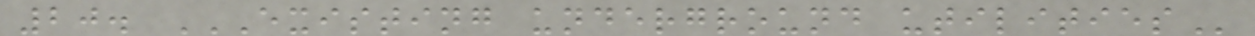20. EXISTING UNDERGROUND UTILITIES
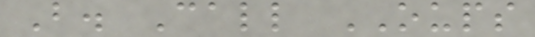B. Call OUPS
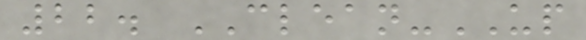22. CLEAN-UP
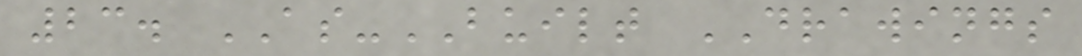23. AS-BUILT DRAWINGS
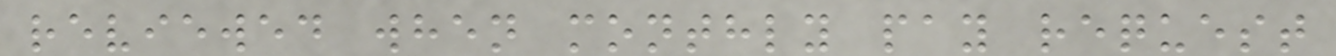reviewed when monthly pay request
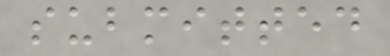submitted
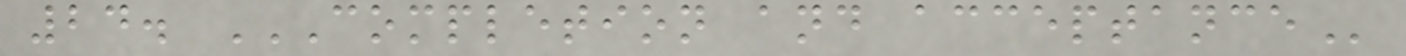24. COMPLETION AND ACCEPTANCE
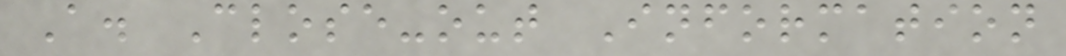A. Close-out Information
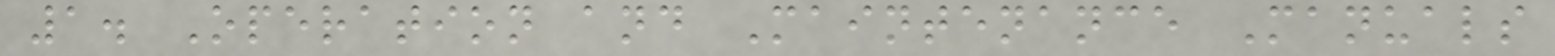1. Operation and Maintenance Manuals
